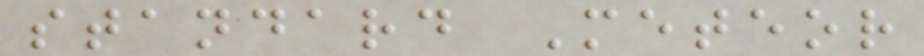standard Meteor
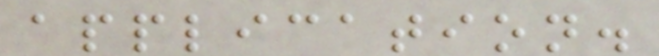application.
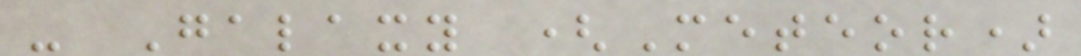- Galaxy (Meteor)
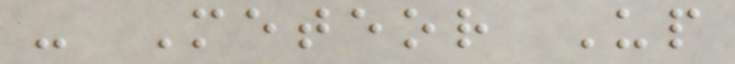- Meteor Up
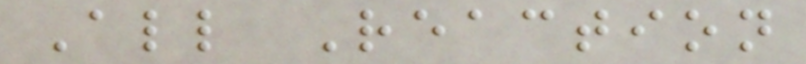All Reaction
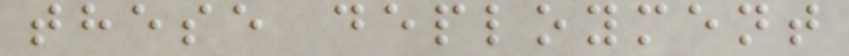these deployment
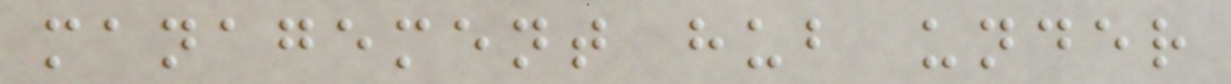management hub under
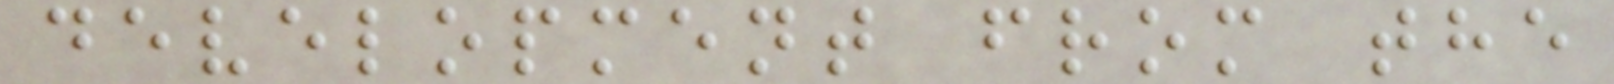development from the
